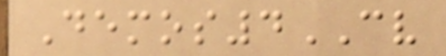Demos4CV
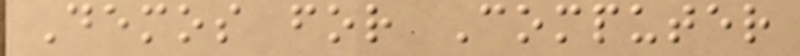Demos for Computer
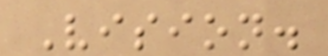Vision.
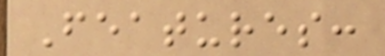Features:
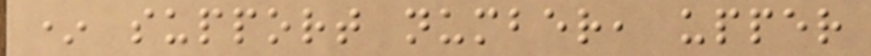* support number, upper
